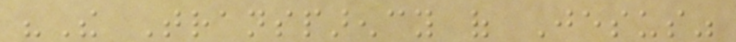"The Transparency of Jesus"
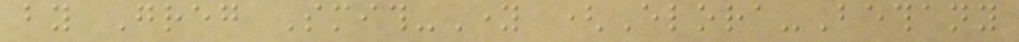by Greg Smith-Young (Elora-Bethany
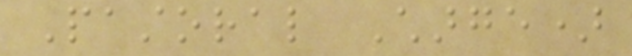Pastoral Charge)
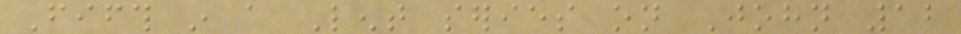Fifth in a Lent series on John 12
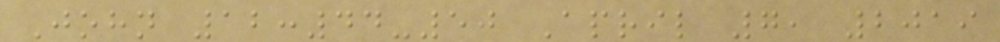John 12:44-50 April 7, 2019
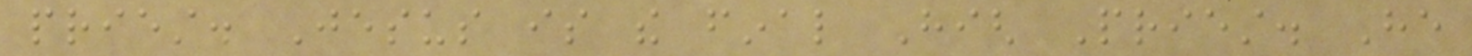priest. Jesus is the final High Priest. He
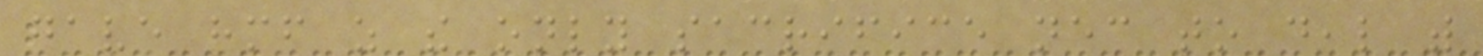gave himself as the only sacrifice necessary to deal with
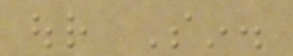our Sin.
